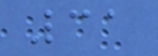31
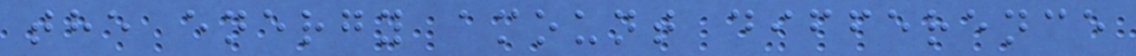the energy amount difference
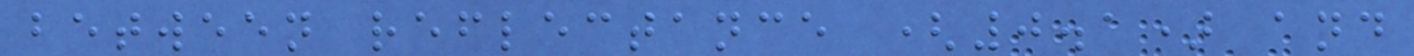between reflectance (0.1) and
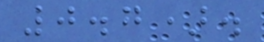0.7).
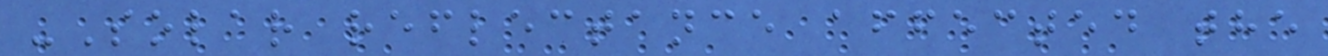-Solar reflectance affected the
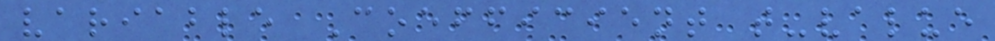variable Coefficient t-value
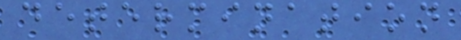determination
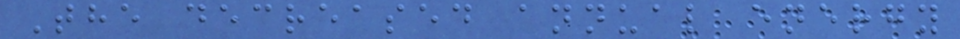The decreased annual energy
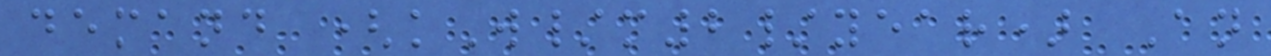demand (kW/m2/year) An
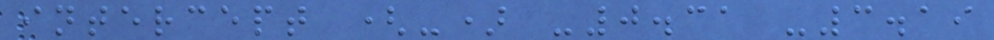intercept (-) -0.31 -3.19
